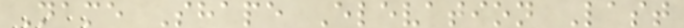Name Shape Elevation Last
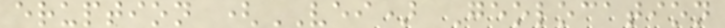eruption (VEI) Geolocation
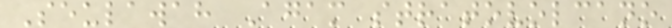Seulawah Agam stratovolcano
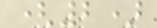(2)
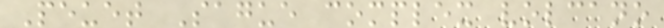Peuet Sague complex volcano
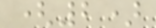(2)
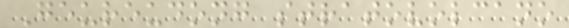Geureudong stratovolcano
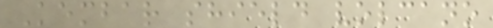Kembar shield volcano
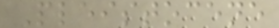Pleistocene
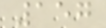157
